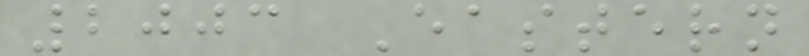2003 Eastern
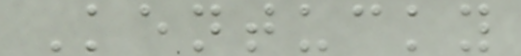Kentucky
